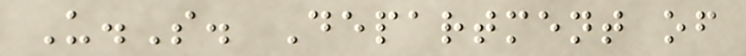U.S. Department of
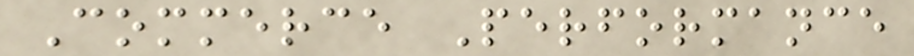Commerce Performance
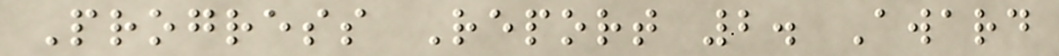Progress Report 2. Award
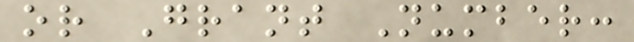or Grant Number:
